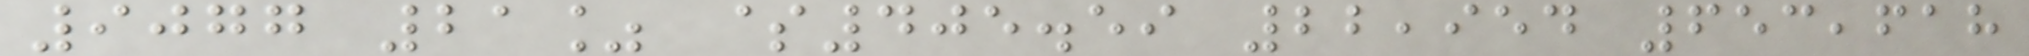9077 21% $405.59 22,954 653,618
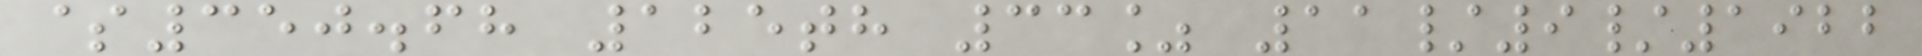$350.68 125th 33% 11/9/1922
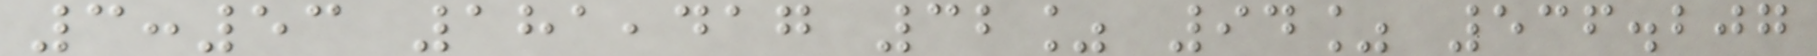3:53 181,417 32% 94% 536.207
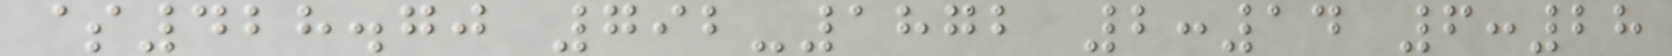$428.70 792-1872 2:14 6:28
